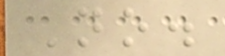No.
